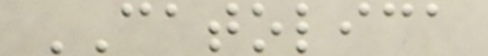CATOLICA
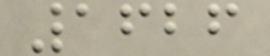1626
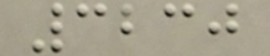3230
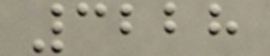3228
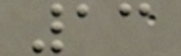13
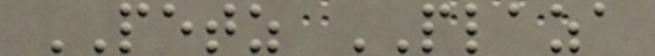PETZ PLAZA
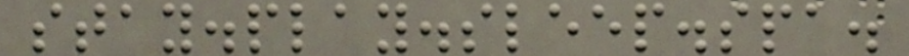stay.play.sleep.spa.
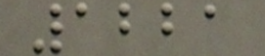1221
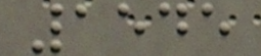1545
